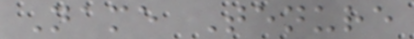Name Tenure
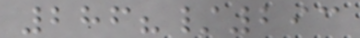286?/293
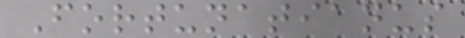Fortunatianus
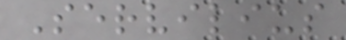Servilius
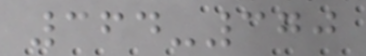364-370
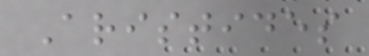Aristides
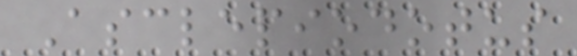Asclepiodotus
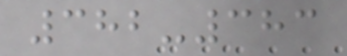382-383
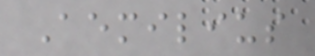Aemilius
